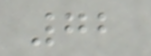72
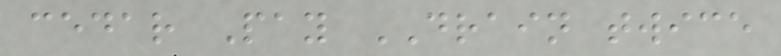cedar Pay DRAIN twice
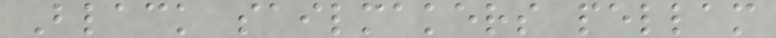Black sailmakers pellam
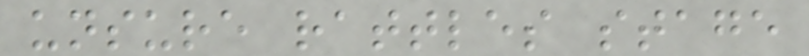unsure rattles stage
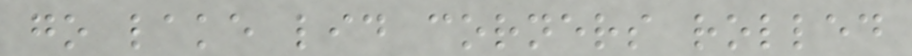go lake lid corners rolled
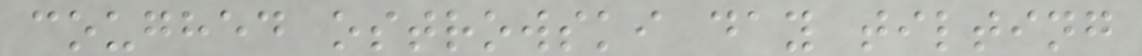coughed ostrowski day tilting
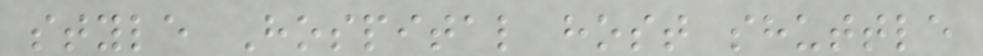style Hospital host shuttle
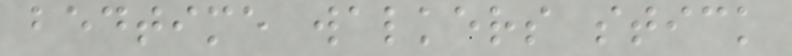bedtime walkers stick
